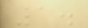1.
